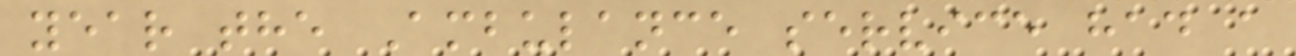year the Ambulance service had a
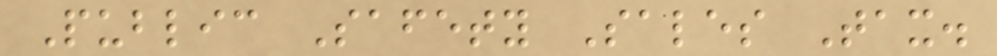Public Safety Sales Tax.
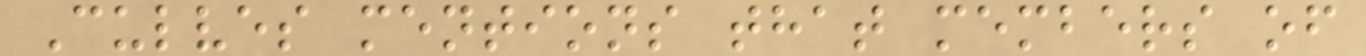Culves mentions that members of
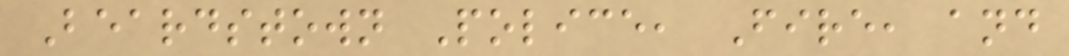Beardstown Police, Fire, and
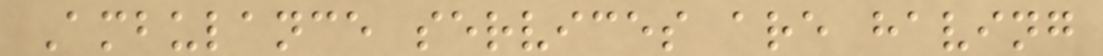Ambulance services are having
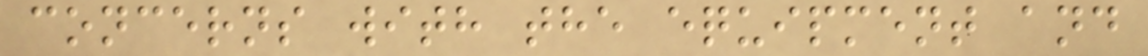concerns with the equipment and
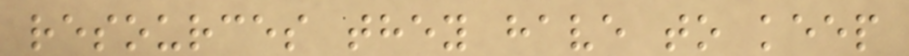resources they have to keep
